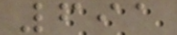691
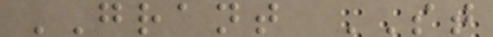GRANT ST
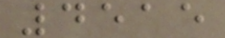4515
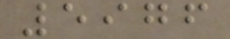5976
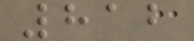812
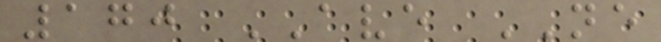170 AVE NE
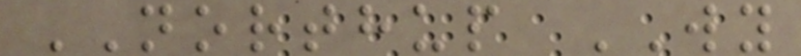NORTHUP WY
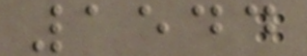1544
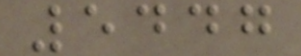5447
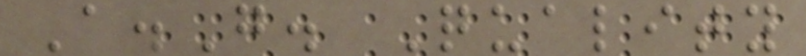A.G. Quality
